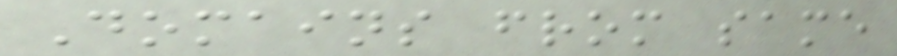Domains from same
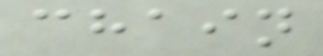chain
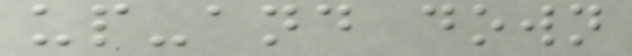up-and down
